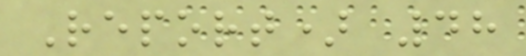Report) 48
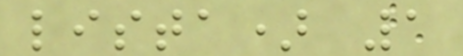lista) 1
